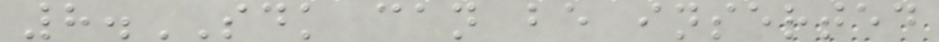8.SDK can be inserted
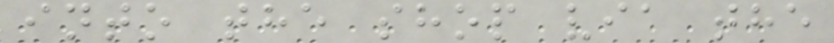into the shop via the
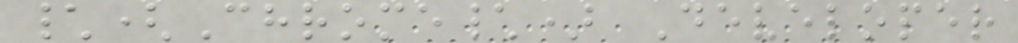\(Chrome\) Developer
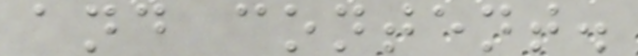and content.
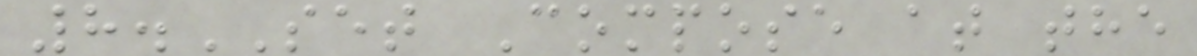8.SET Compose at the
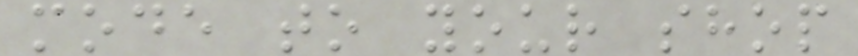mode to your shop
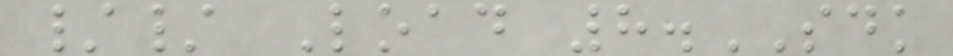// Load 8.SDK
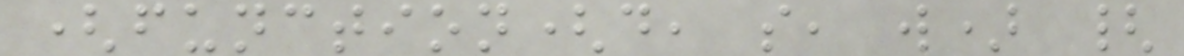(function(d, s, w) {
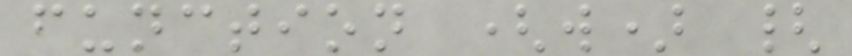function (w) {
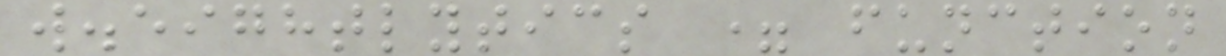w.eightlytics = function
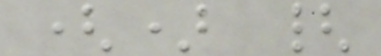() {
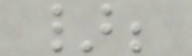};
